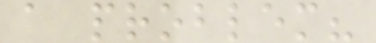a problem?
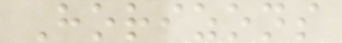Horizons
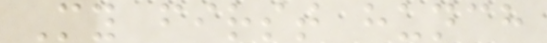My first hunch
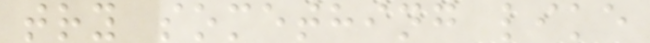try something like
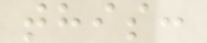this:
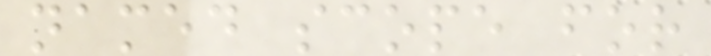named scope for
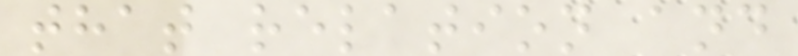that relation and
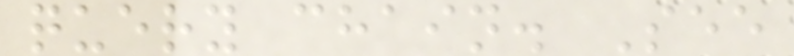query chain. See
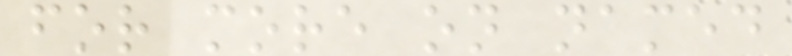for more on named
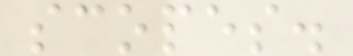scopes.
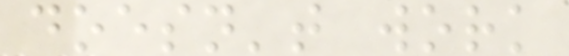doesn't work
